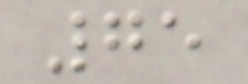75
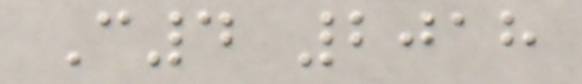C4 2018
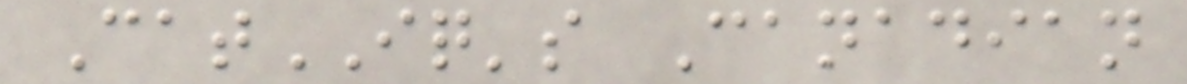CatIQ's Canadian
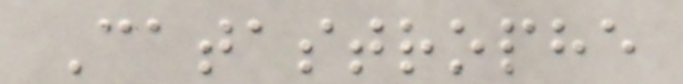Catastrophe
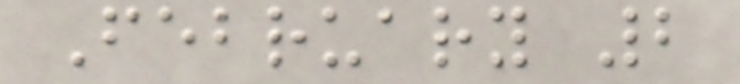February 2
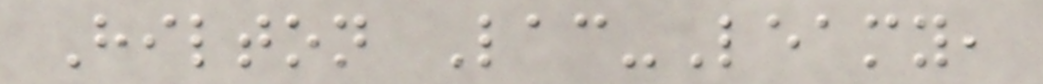Hilton Lac-Leamy,
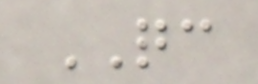QC
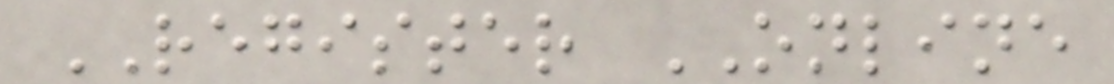REGISTER ONLINE
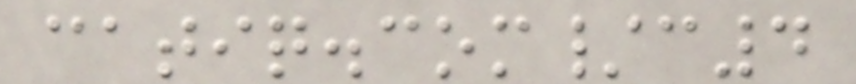catiq.com/c4
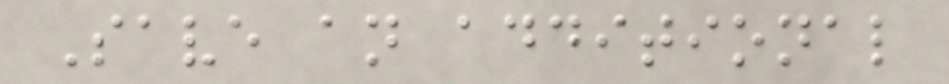Save an additional
